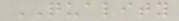QUALITY
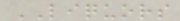LIQUORS
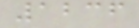1236
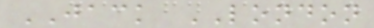JACK LONDON
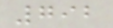792
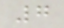7
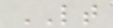LT
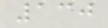130
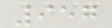957
